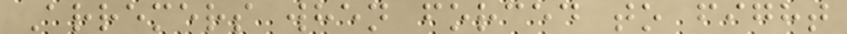Arremers when forced to fight
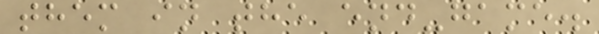them in the end-game.
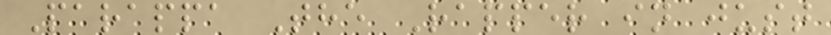Parappa The Rapper in just
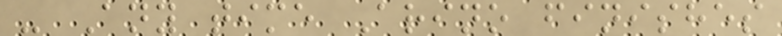- Any time Arino finishes
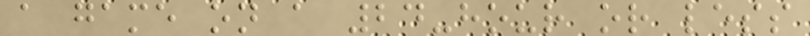a game on a 24-hour or less
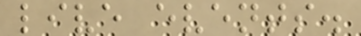live events.
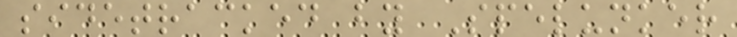sidetracked by Spelunker
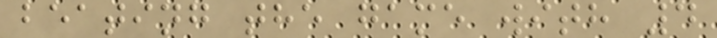beating the game with 4
